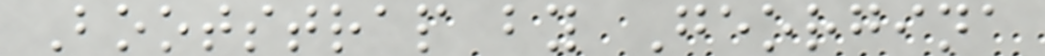Bootstrap by Georgina
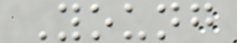Young
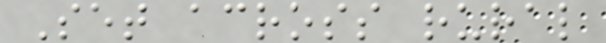Set across rural
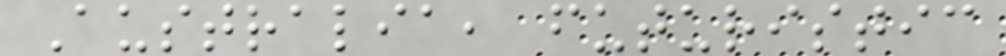Australia, futuristic
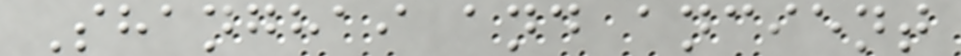Shanghai and ancient
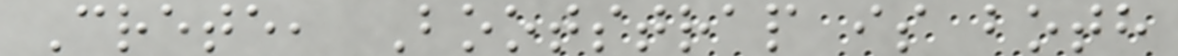Crete, Bootstrap is both
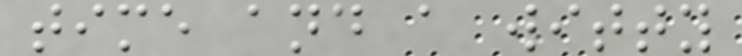time and a witty
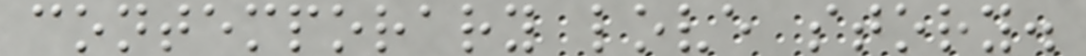contemporary love story.
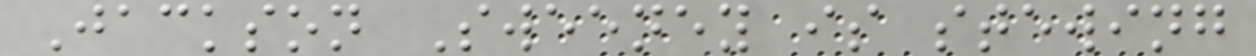Jackson Sweeney is stewing
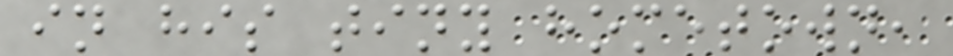in his tiny hometown,
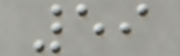59
